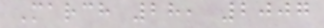March 28, 2007
